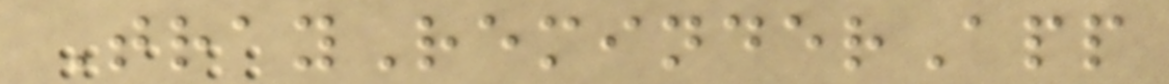TrayReminderApp
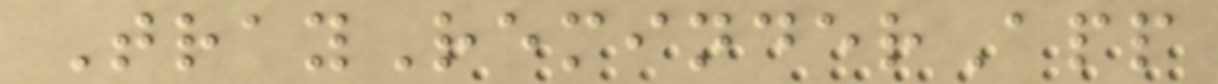TrayReminderApp
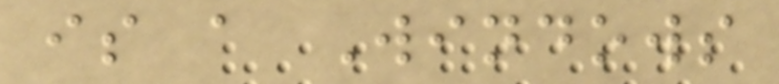is a Windows
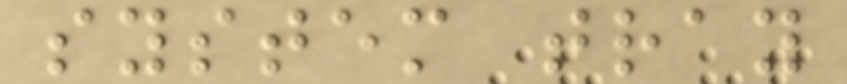system tray
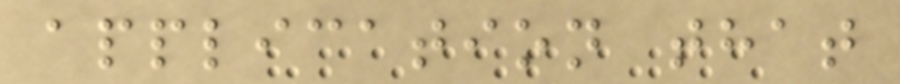application that
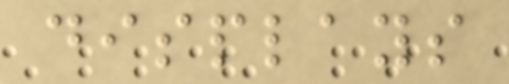displays
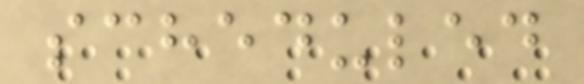scheduled
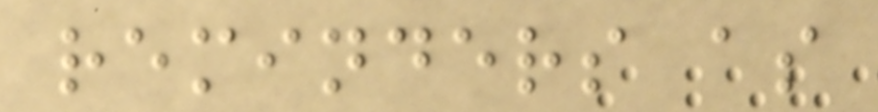reminders as
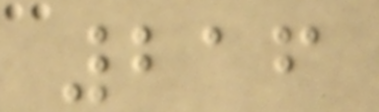216
